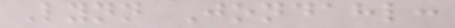Lynn Jondahl:
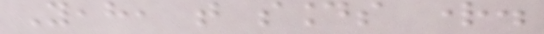Yeah, that sounds right.
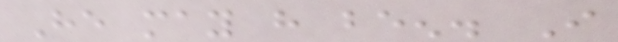He may have been. I
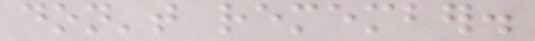don't remember.
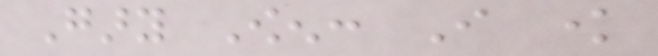Gary Owen: I know
